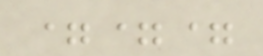===
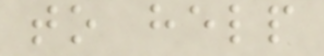to help
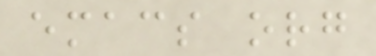emacs org
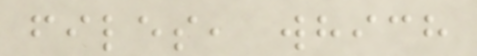files, which
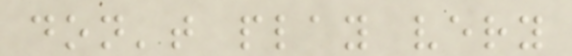don't play very
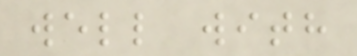well with
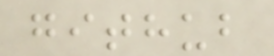github
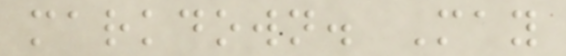markdown. May
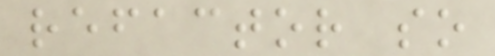refactor so
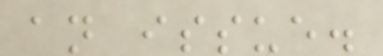an issue.
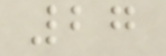27
